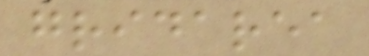gridarea
